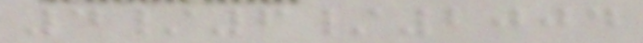4/6/2004
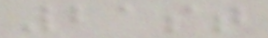21st
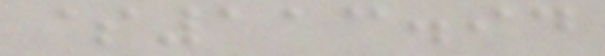$113.94
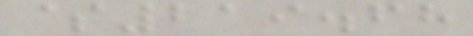$219.68
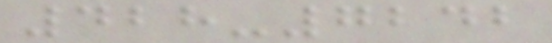428-7242
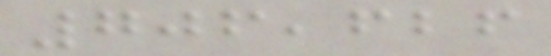706,626
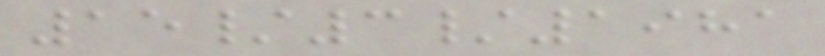15/3/1981
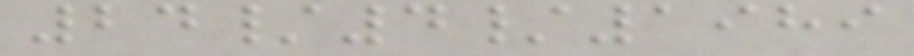24/4/1989
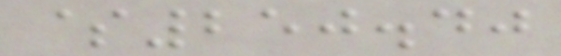$250.40
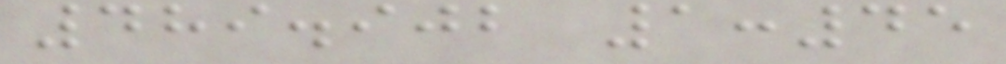489.902 1:45
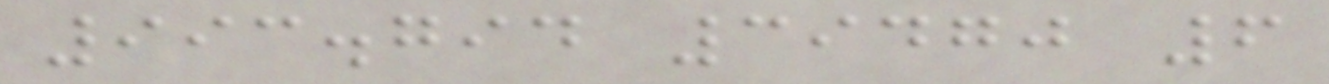993.794 39470 6
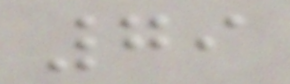79
